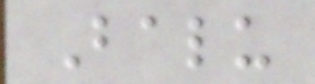Balu
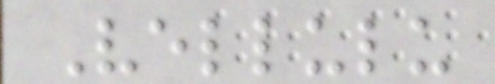Vellulu
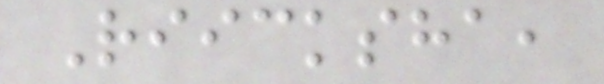Riicksha,
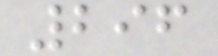296
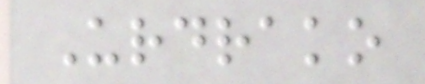Urdrako
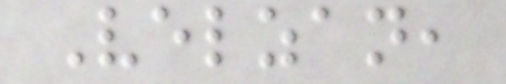Velzan,
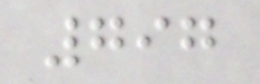797
